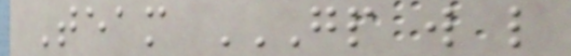Team GP W L
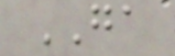GA
